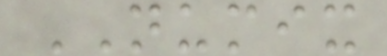NUMIX
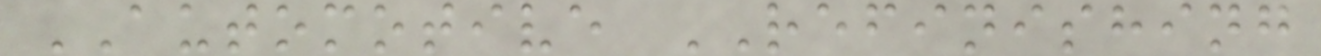AUTOMOTIVE REFINISHING
